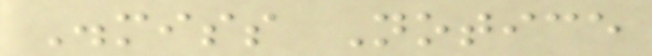Dismiss Notice
